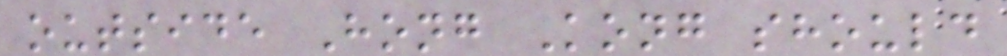outside Hong Kong should
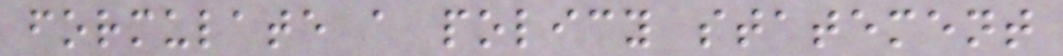formulate a policy statement
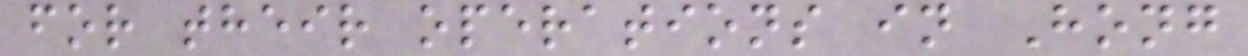for their operations in Hong
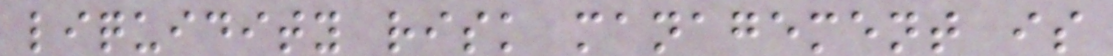liquidity risk management is
